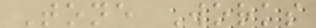Tone Works
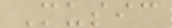Music
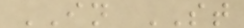IN ST
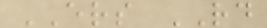ERS RD
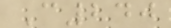C240
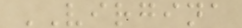VIRGINA
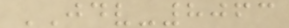JDV-8063
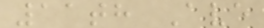11th Ave
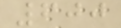600
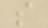s
